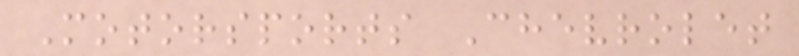Motorsports Chevrolet
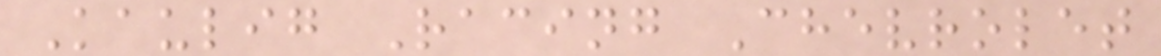Kaulig Racing Chevrolet
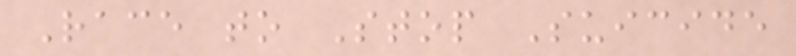Race to Stop Suicide
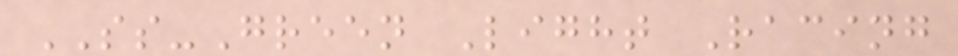SS-Green Light Racing
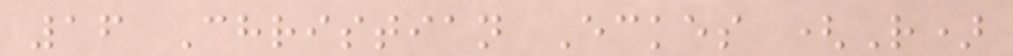16 Christian Eckes (R)
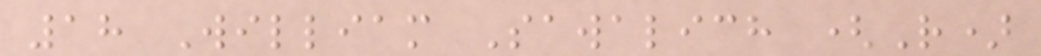18 William Sawalich (R)
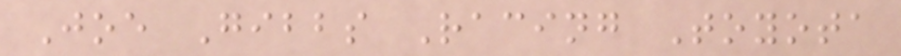Joe Gibbs Racing Toyota
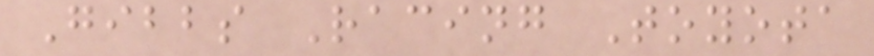Gibbs Racing Toyota
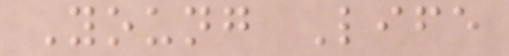Young Life
